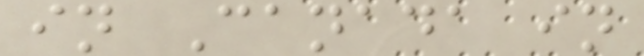in Canada in
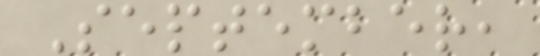September,
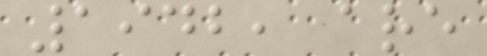1942, are
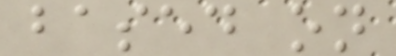based on
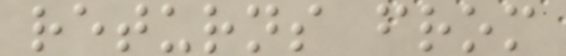returns from
